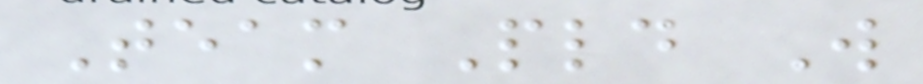Team Pld W
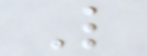L
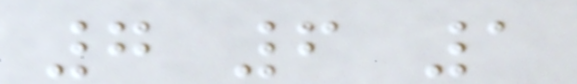7 6 1
